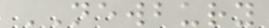NEWBURY
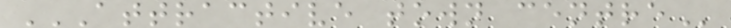ATTRACTIVE TOWN CENTRE
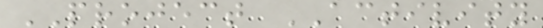PROJECT ACTIVITY
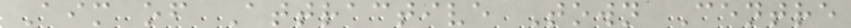Aim of Attractive Town Centre
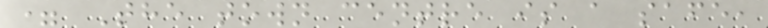= The town centre is a safe,
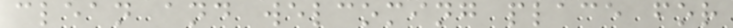clean and welcoming place for
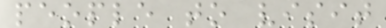people to visit
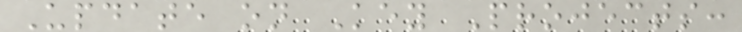Update on Key Projects:
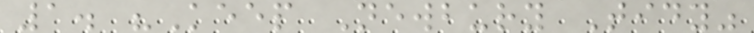1. "Keep Newbury Tidy"
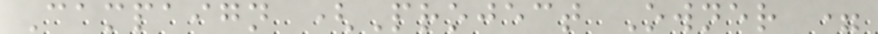Campaign (Project Owner =
